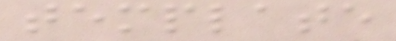template
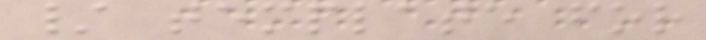/ template for
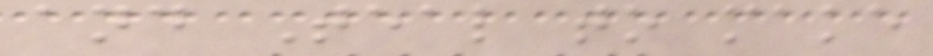and Teal to make
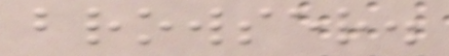browser.
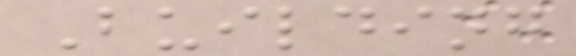Building
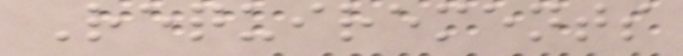Requirements
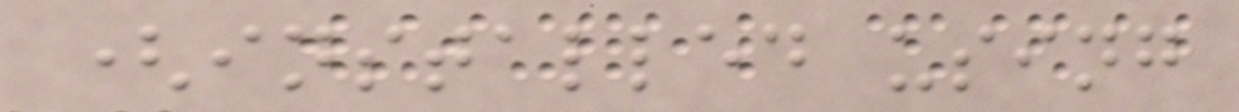(installed using
